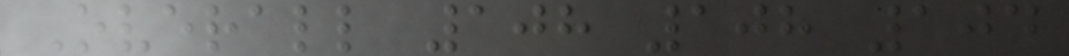Overall 108 108 104
